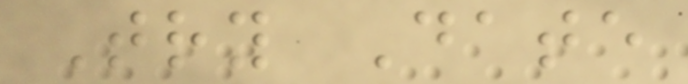Try Date
